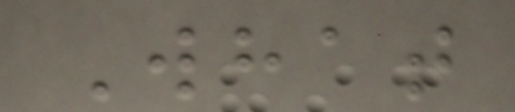What
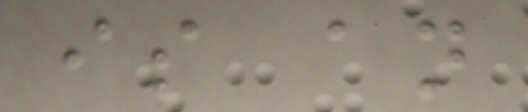is an
